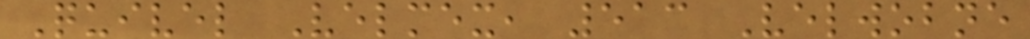Quivel Velmex, 513 Velwobne
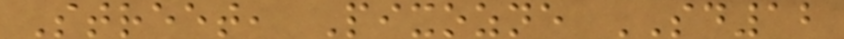Street, Pixozne SD12
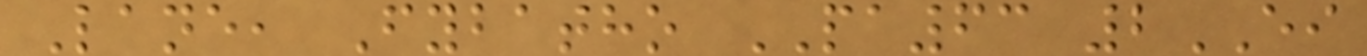Lane, Fybatho PA63 2EI
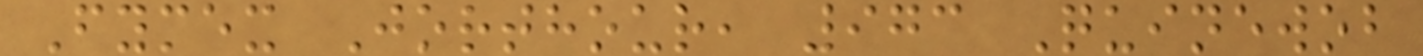Fymex Jorthour, 973 Quinewob
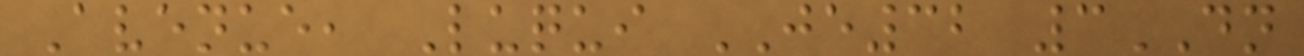Avenue, Luqui JE32 3DN
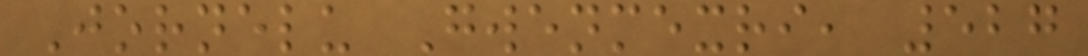Jornelu Gwenmexri, 527
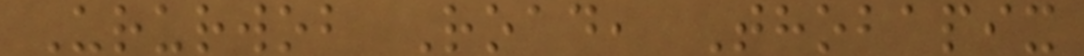Ururwob Road, Thobapix
